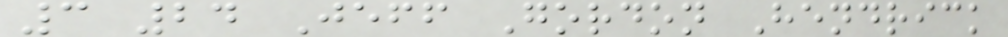3 24 Jeff Gordon Hendrick
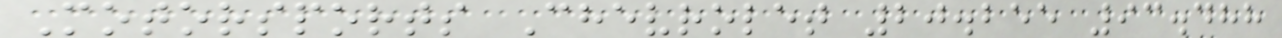Motorsports Chevrolet 20.255 93.488
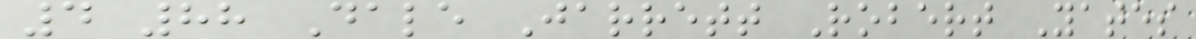4 88 Dale Jarrett Robert Yates
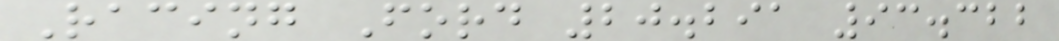Racing Ford 20.291 93.322
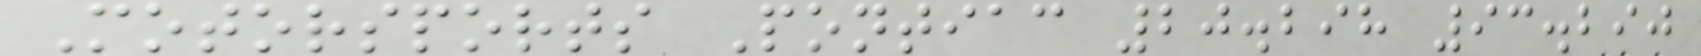Motorsports Pontiac 20.298 93.290
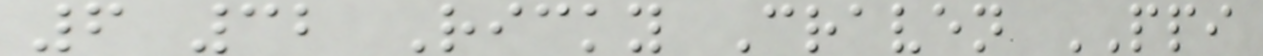6 32 Ricky Craven PPI
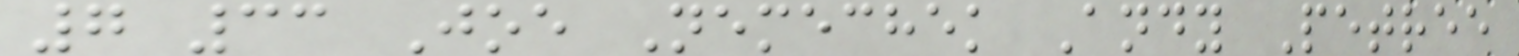7 33 Joe Nemechek Andy Petree
